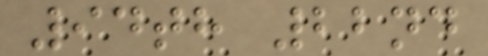94th 22nd
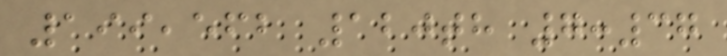199,562 120th 7:37
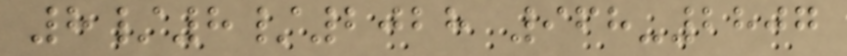8/8/2028 968-2807
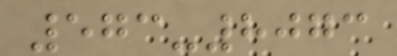573-8073
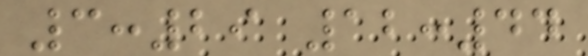3:29 12:44
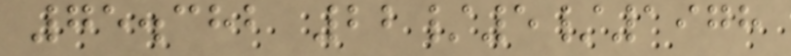75.382 22/5/1978
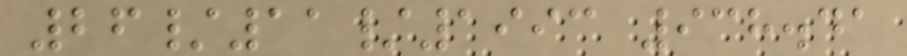26/11/1993 938.41
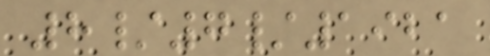8/7/1921
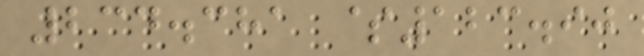234.381 $123.90
